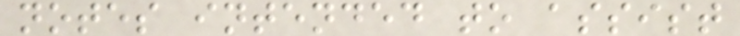notes intended to assist
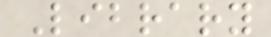Library
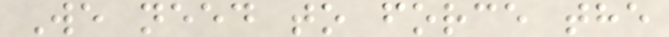We need to force the
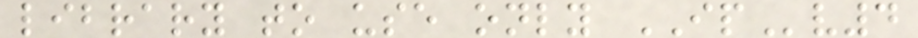library to use only IPv4
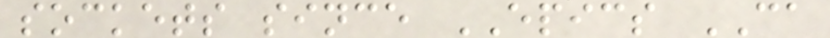sockets since EPICS CA
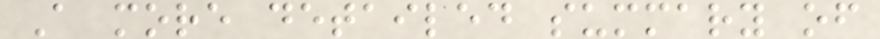A more detailed summary of
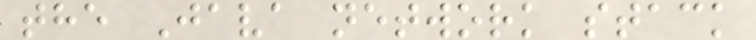the Java network stack
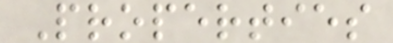Properties
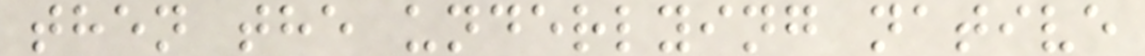then the underlying native
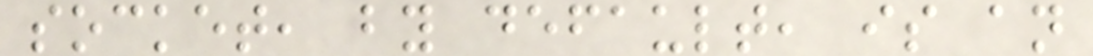socket, by default, is an
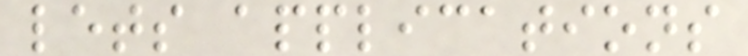lets applications
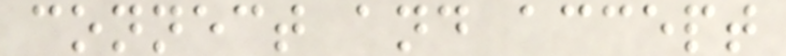connect and accept
